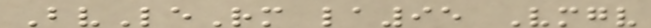BvLeRm la95 Vmgv
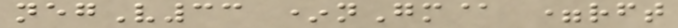negV33 *nGm@ =rft
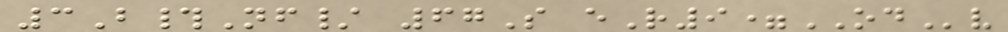3B#Nf/ 67S eR9=ODv
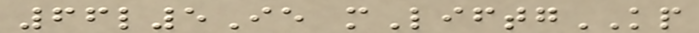66l5Ie mLiftgKP
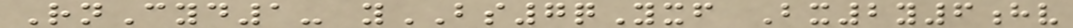RnCyd1- yBS7qYxf Bx2y6hv
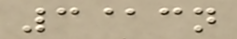3@cn
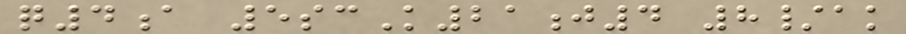q4a 5scK21j4 8/ak
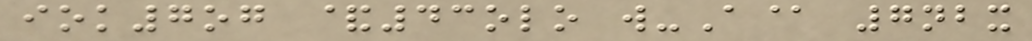iok7og &43olo w-A@ 7nbx
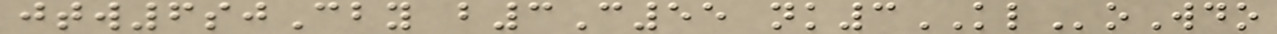jtw6sjCby b3C55 nk3KLoWdo
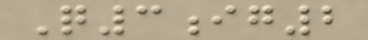Q3ig2
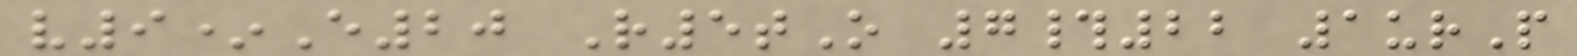v9*E20 R5tO 7#22 1urP
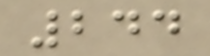244
